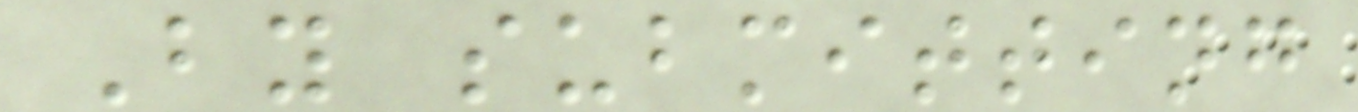By submitting
